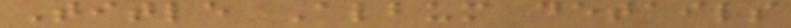Title Album details
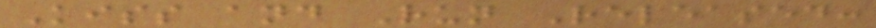Kiss and Run Released:
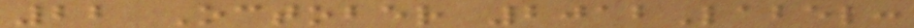22 October 2012Label:
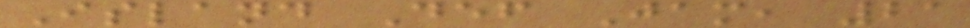Island Def Jam, 21
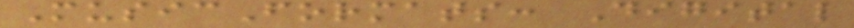MusicFormats: Digital
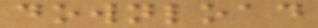download
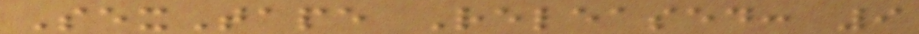SexTape Released: 9
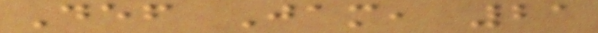Def Jam, 21
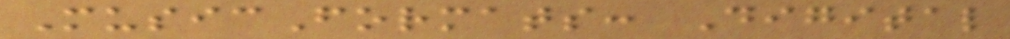MusicFormats: Digital
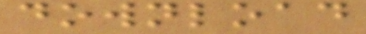download
